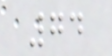74
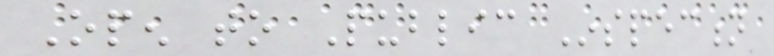Open to Public Inspection
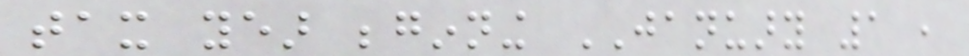tax year beginning JANUARY 1 ,
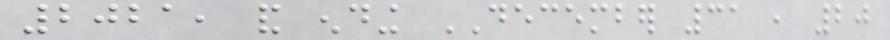2021, and ending DECEMBER 31 , 20
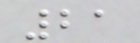21
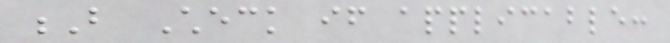B Check if applicable:
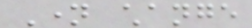Name change
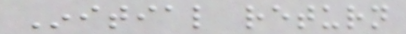Initial return
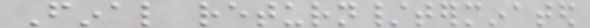Final return/terminated
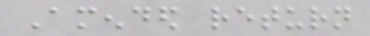Amended return
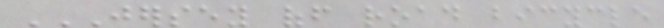JERSEY OFF ROAD BICYCLE
